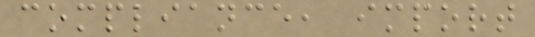compliance, import
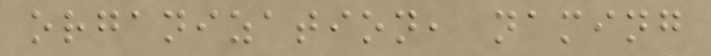organization, naming
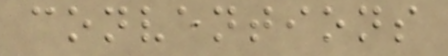conventions
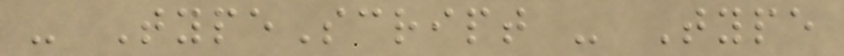- TypeScript - Type
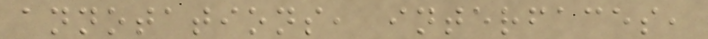annotations, interfaces,
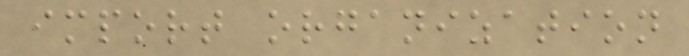import organization
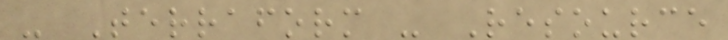- Terraform - Resource
